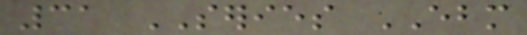31 SERIES EBM
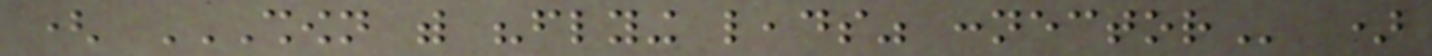( SHOWN WITH "FLYING LEADS" CONNECTOR )
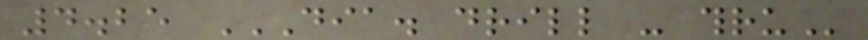4.25 DIA. DRILL - THRU
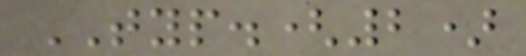TYP.(2)
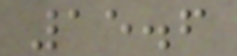15.6
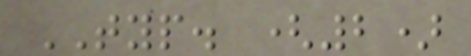TYP. (2)
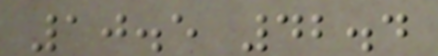10.5 42.4
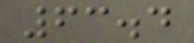63.4
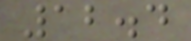12.4
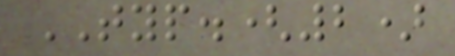TYP.(2)
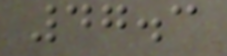47.3
